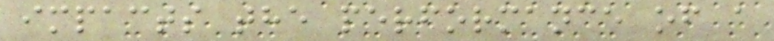impacts the performance of a
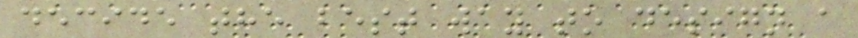decide the best way to design a
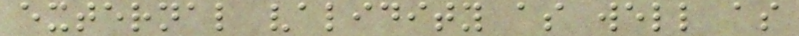external validity as well as
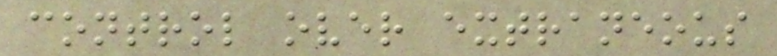control over extraneous
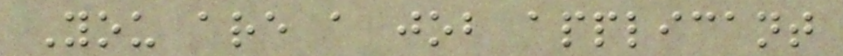You are a job applicant
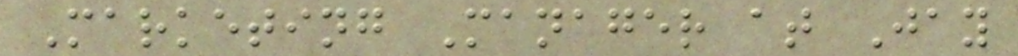Marketing Manager at Jay
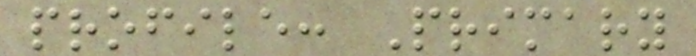profile: Primary
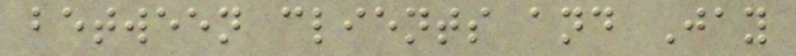between clients and Jay
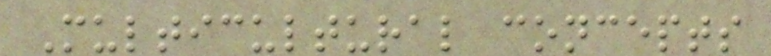Multicultural concepts
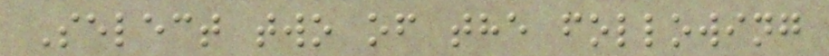Select two of the following
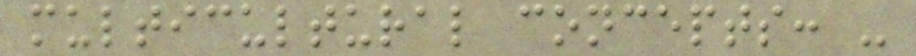multicultural concepts: -
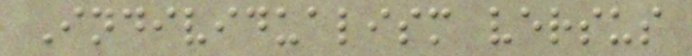Individualism versus
